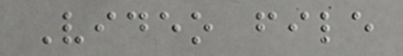Video file
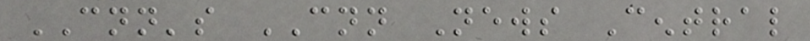CNN's CNN News Central
